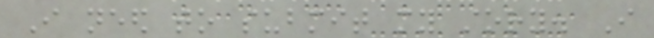I need to submit my story. I
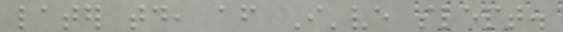later today, after I've slept.
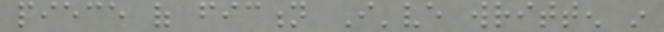piece of fiction I've written in
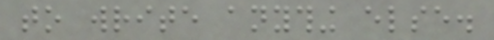to write anything else.
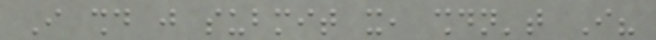I should just submit it, shouldn't I?
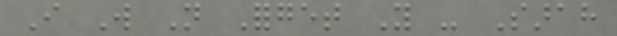I Will Not Forget You - Sarah
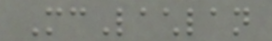McLachlan
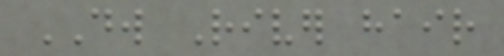DW River hair
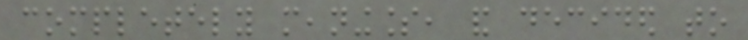completely meaningless, and decided to
